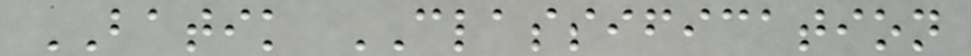BATIK CLASSIFICATION
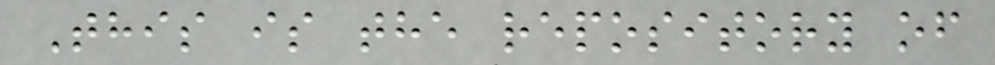This is the repository of
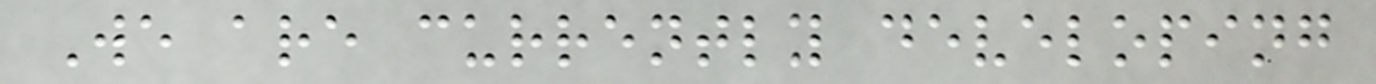We are currently developing
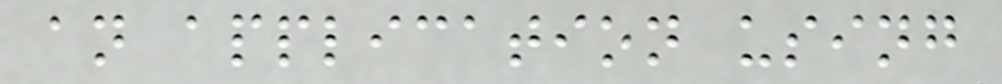an application using
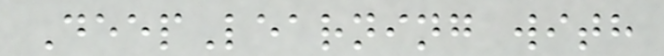DeepLearning with
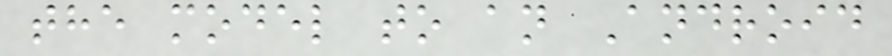the model to an Android
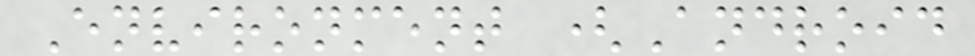Environment (Android
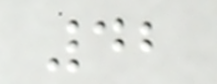42
